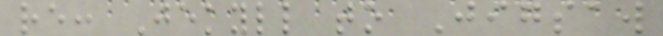re: Jekyll to Jigsaw
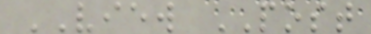VIEW POST
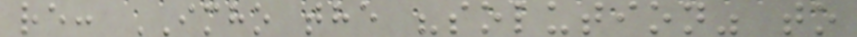re: IMHO the "solution" to
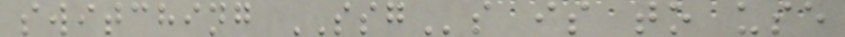switching SSGs is to use
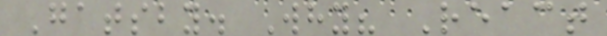Gatsby. Why? React
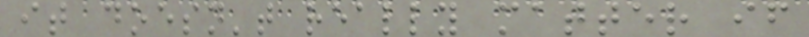it doesn't really matter if
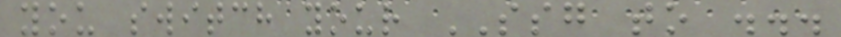you switch your SSG to ...
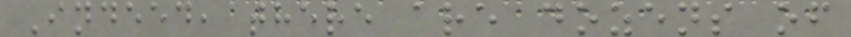Indeed, there are dozens of
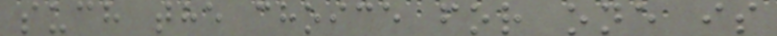such the choice for one is
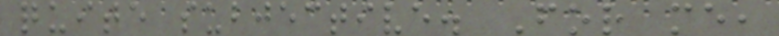quite subjective. For me,
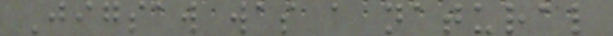Jigsaw was a natural
